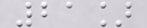21]
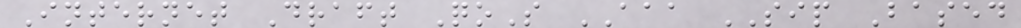Internet Draft QoS AAA SIP Based
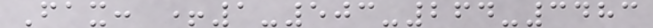Fax: +1-503-264-3483
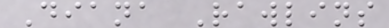Diana Rawlins
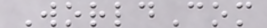WorldCom
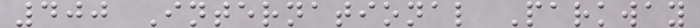400 International Parkway
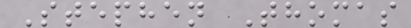Stephen Thomas
